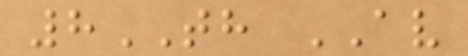8TH AV
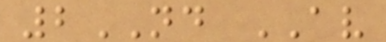2ND AV
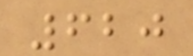620
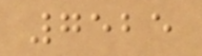7525
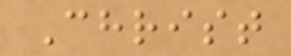Christ
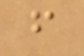f
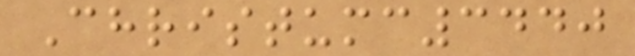Christumc3440
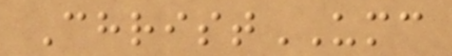ChristUMC
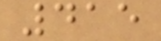415
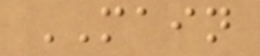MAIN
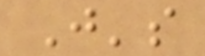J's
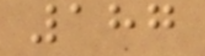187
